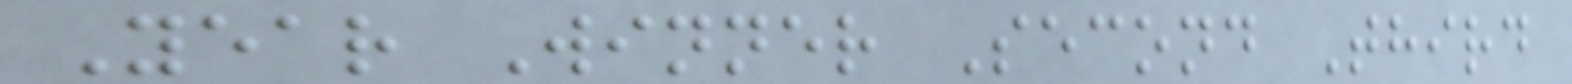Year Winner Second Third
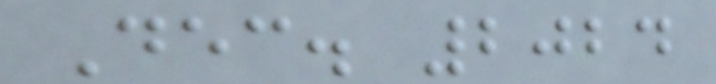Dec. 2024
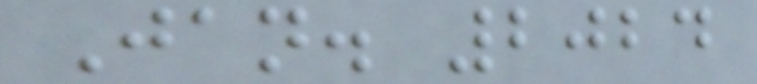Jan. 2024
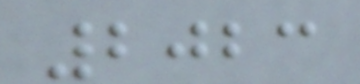2023
